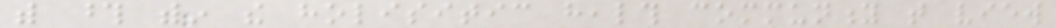with those within the holisitic health community that view
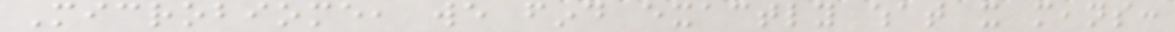Microbiome, we find exactly what it means:
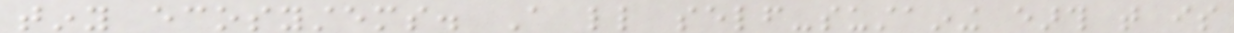tiny ecosystems. A little self-sustaining earth that is
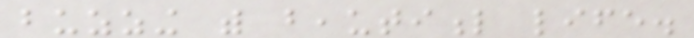buzzing with beautiful life.
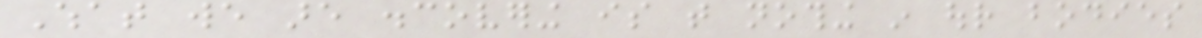What we are discovering is that nothing in our bodies
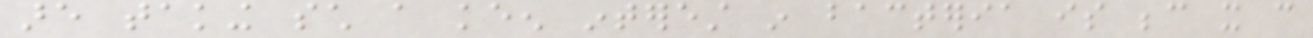are taking such a keen interest in bacteria is because it can
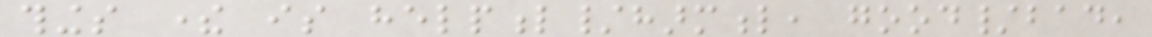things there is helpful/harmful, good/bad,
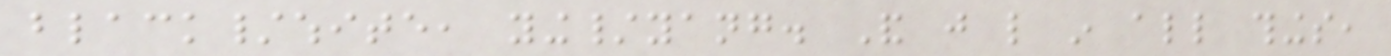black/white, ying/yang. And just like in all things,
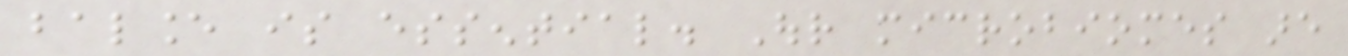balance is essential. Our microbiomes are
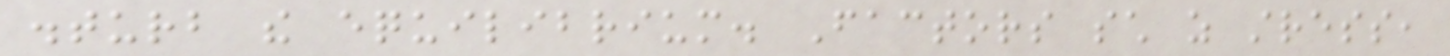disturb the equilibrium. Factors such as stress,
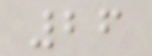26
